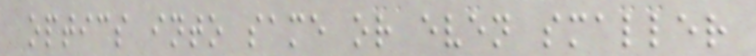optics into same or even smaller
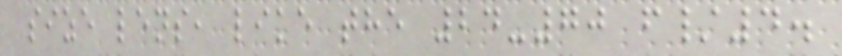size lens, like the 24-70 f/4.
